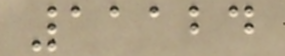11124
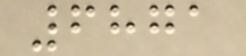6871
